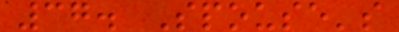37. Spouse's
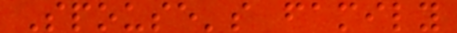Spouse's family
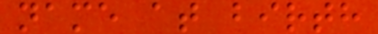name at birth
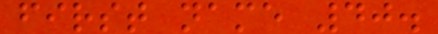first name 40.
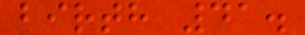birth 41.
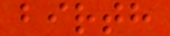birth
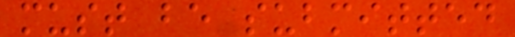must be submitted
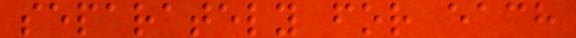separately for each
